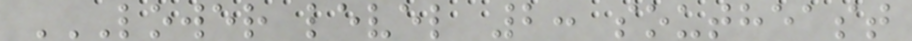LOWER LEVEL 2: SOUTHEAST
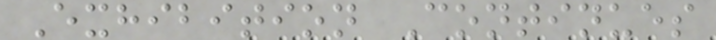Exhibition Continues
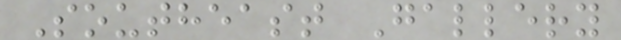Southeast Gallery
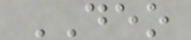DEO
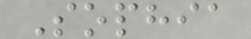Sophia
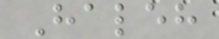Haleh
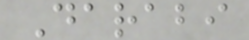Darabi
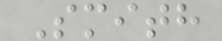Smith
